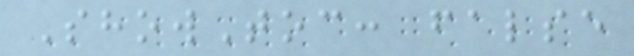ShowToc: false
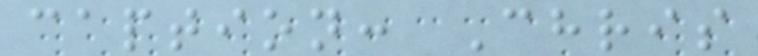caption: Chris
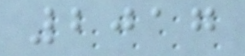2017
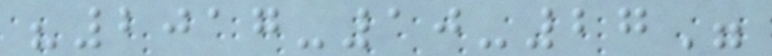"2017-10-27"
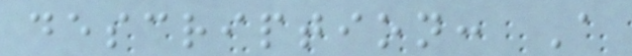description: A
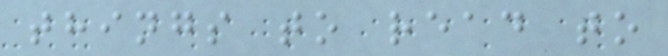things to read to
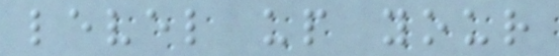level up your
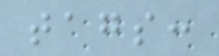tags:
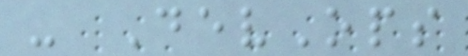- DevOps
